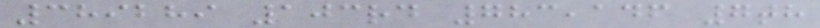389289 103rd 783,146 7th
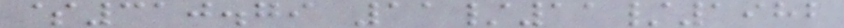$310.79 11/11/1982
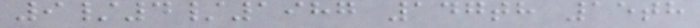9/4/1987 147th 15th
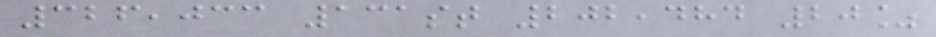326,033 131st 202,484 20%
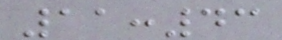11:43
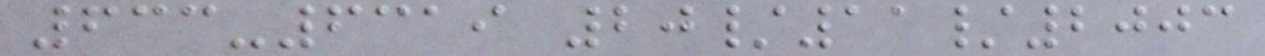633-6319 20/11/2003
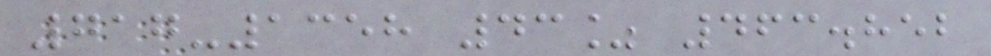717-1358 43% 463.852
